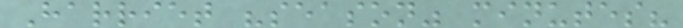Harriet "season" minutes?
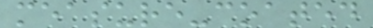measure-coated
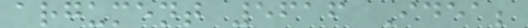argument 5616 Idea;
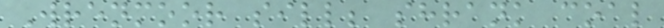Wrenmoor sill; shrank coal
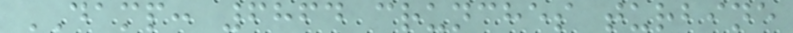DAMP: 6864 crunches turbine
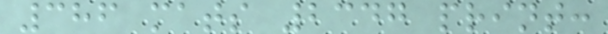386 mats 2347 print:
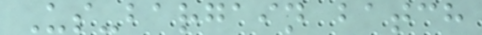Us-bargain batch
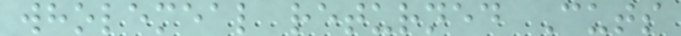wholemeal returned Cuts
